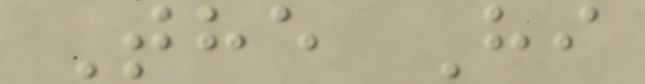The Hi
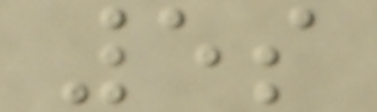5s
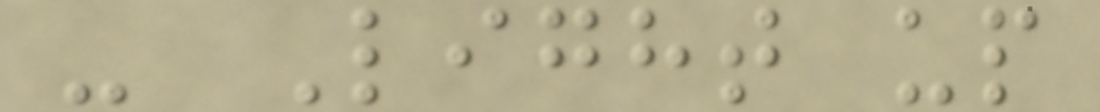- Light up
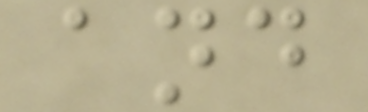and
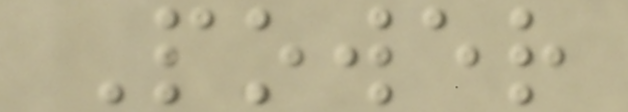Power
